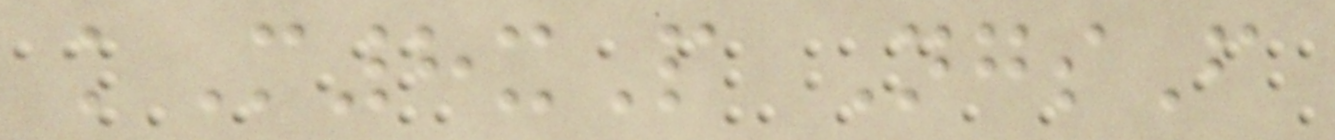kM8xP NgsF
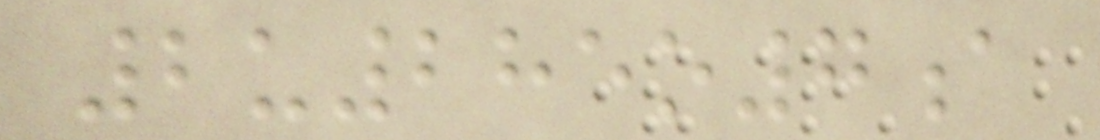2u285o7a
